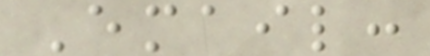Email:
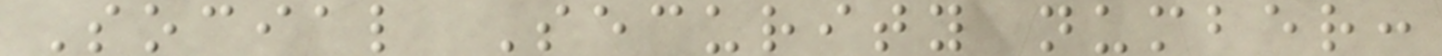Social Security number:
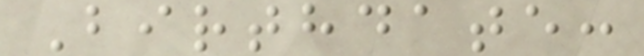Birthdate:
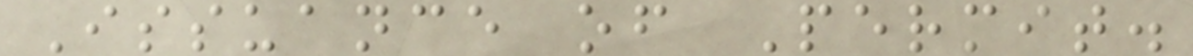Issuance of Permit.
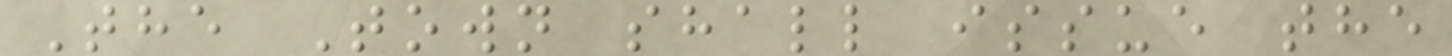The Town shall issue the
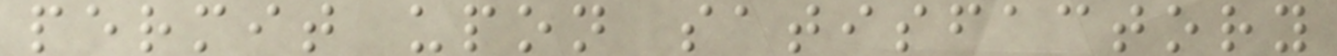permit upon satisfactory
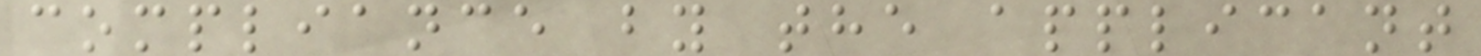compliance by the applicant
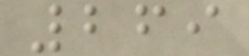269
